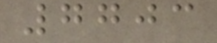7703
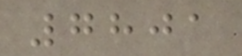7801
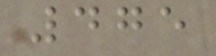475
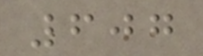607
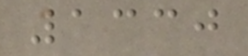1330
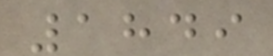1849
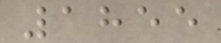1855
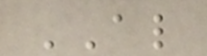AL
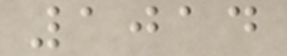1014
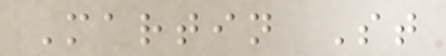Martin St
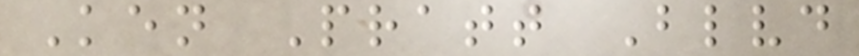Ken Pratt Blvd
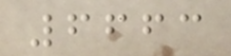6663
